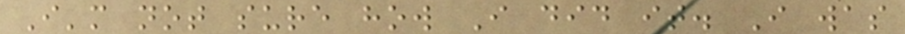I'm not sure how I did it. I was
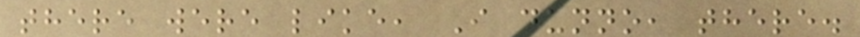there were like, I dunno, there.
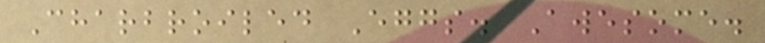Charbroiled Eggs. Awesome.
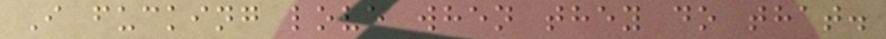I fucking love when they do that.
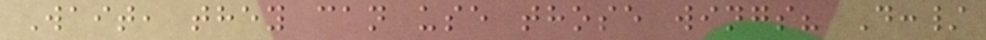Wait, they can use those wings? D:/
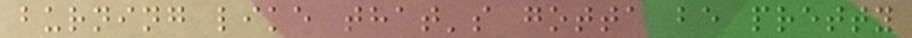burning like that's gotta be pretty
